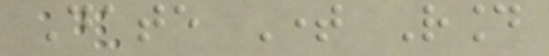Date Time Round
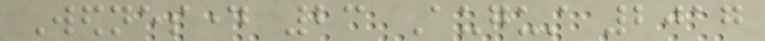Wednesday 23 August 2017
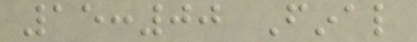15:00 Final
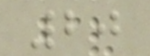20
